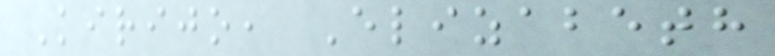Kirijo, Elizabeth
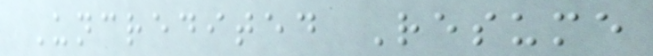Uncredited Resume
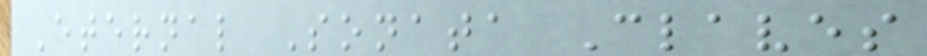Eternal Sonata Claves
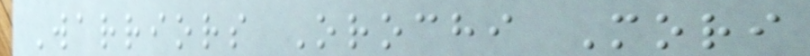Warriors Orochi Mori
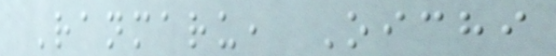Ranmaru, Oichi
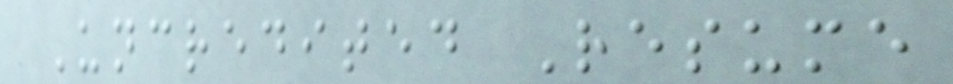Uncredited Resume
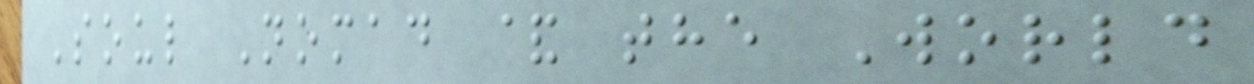Soul Nomad & the World
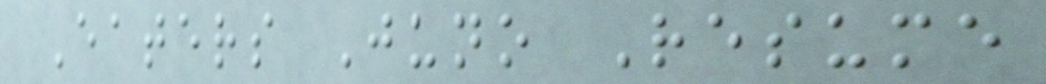Eaters Juno Resume
